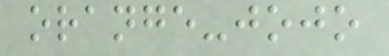orange-jojo
